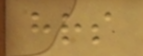hrs
